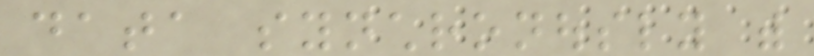data synchronously with
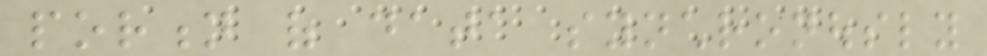portion of data synchronously
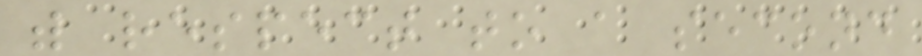with respect to a second
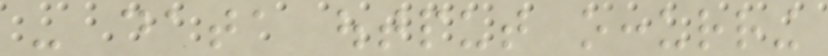- data output occurring
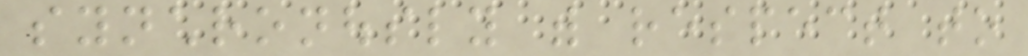synchronously with respect to
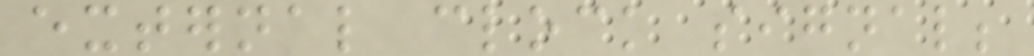external clock signal;
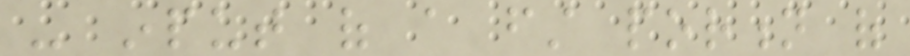- input of a first portion of
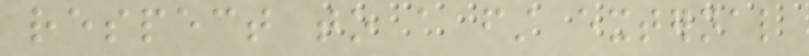respect to a first external
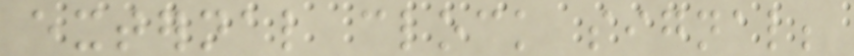external clock signal;
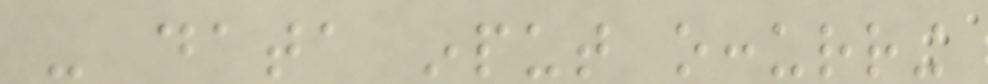- data input occurring
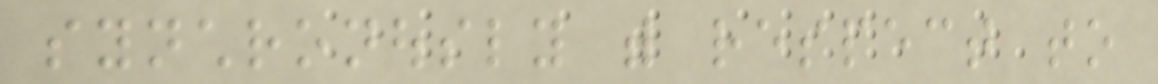synchronously with respect to
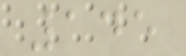145
